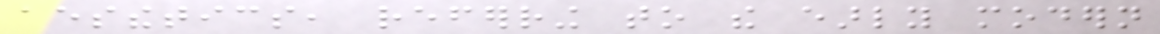aesthetics, referring to the early modern
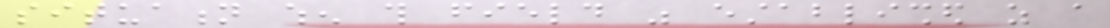situation when this field was established as a
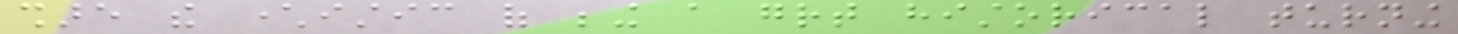share the characteristic of being a great historical turning
